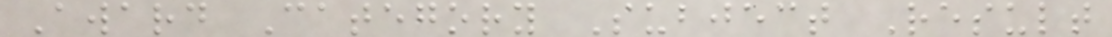Award Category Subject Result
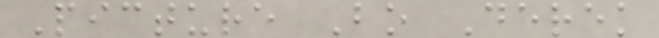Picture Bo Derek
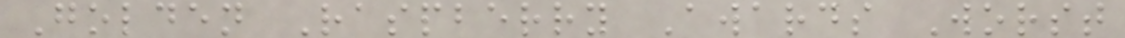Golden Raspberry Awards Worst
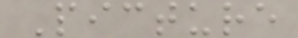Picture
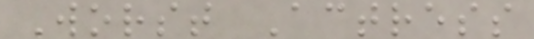Worst Actress
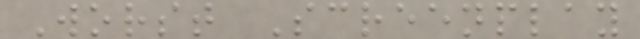Worst Screenplay
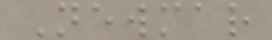Newmar
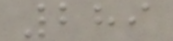289
